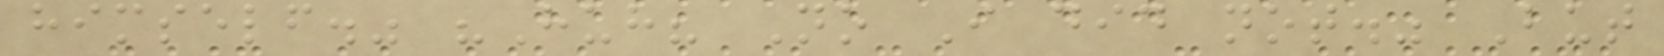himself." "Huh? No I did not." But
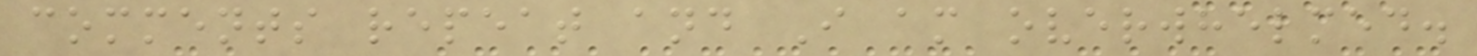comments repeat and I am overwhelmed.
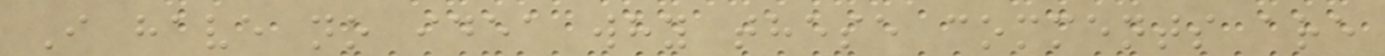I have no idea why these comments are
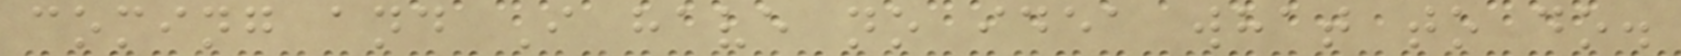coming and I have no idea what to do.
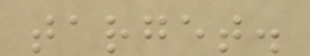target.
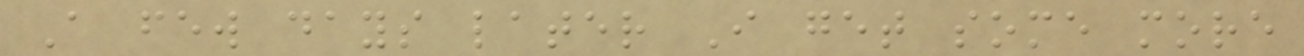A few days later I get some more
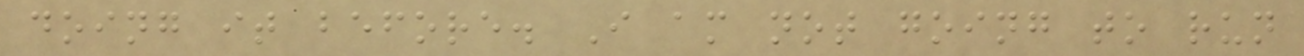doing it before. I am not going to run
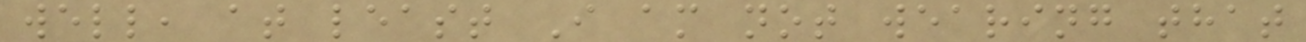well, at least I am not wearing that
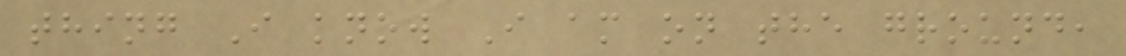thing I know I am on the ground,
